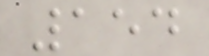154
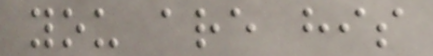you are his
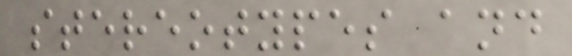stereotypes and
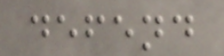defend
